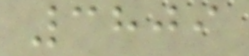3809
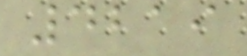4219
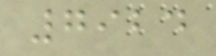7924
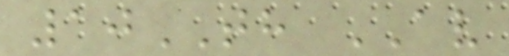10TH AV
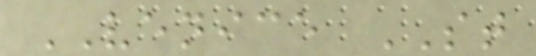VENICE ST
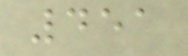451
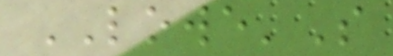LOWE'S
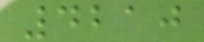4210
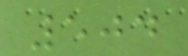504
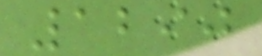1290
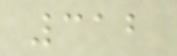312
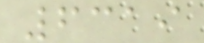6319
